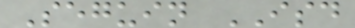Seguin ISD
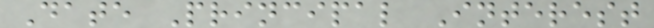Date Principal Interest
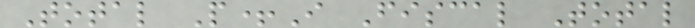Total P+I Fiscal Total
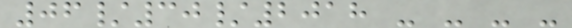06/30/2018 - - - -
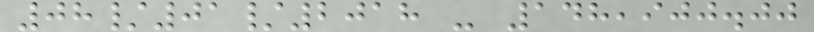08/01/2018 - 148,900.00
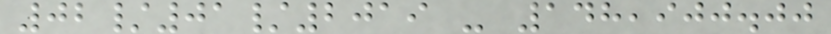02/01/2019 - 148,900.00
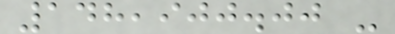148,900.00 -
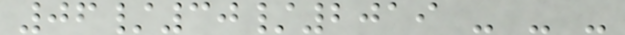06/30/2019 - - -
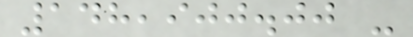148,900.00 -
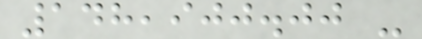148,900.00 -
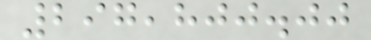297,800.00
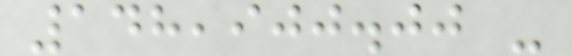148,900.00 -
